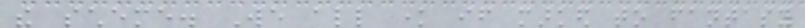the scheme. We all know if marked to fantasy
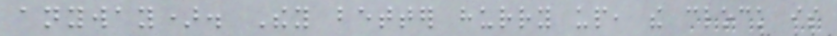anyway). They better hurry up, the clock is
